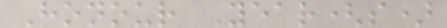Honour Year(s)
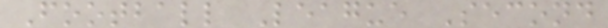Football League Second
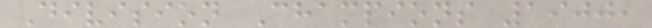Division Champions 1900,
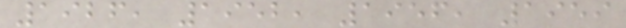1926, 1952, 1956, 1959
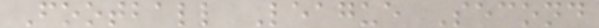Football League Second
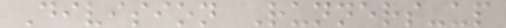Division Runners-up
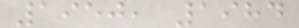1950, 1984
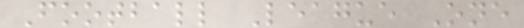Football League One
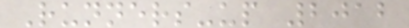Runners-up 2012
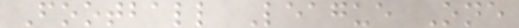Football League One
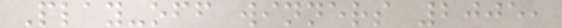Play-off winners 2005,
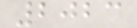2023
